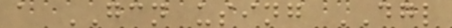a GCN using DGL
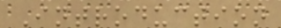Introduction
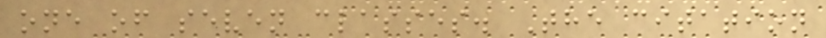one of seven classes. The citation
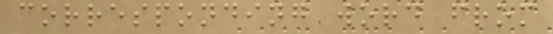corresponding word from
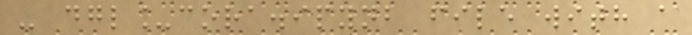- dgl_cora.ipynb file with a
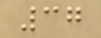37
